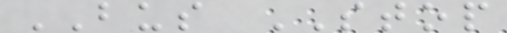BUS STOP
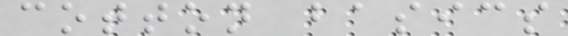cotton basics
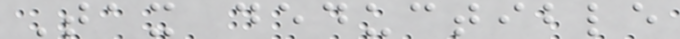Tax deductible
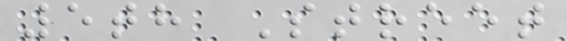5th Street
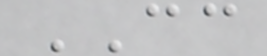CC
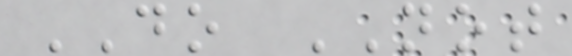DO NOT
